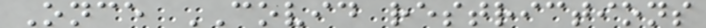Once COVID restrictions
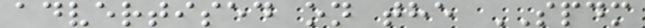advertised on the SPDM
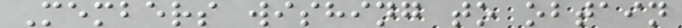Members wishing to obtain
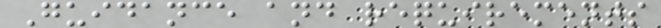Guidance and requirements
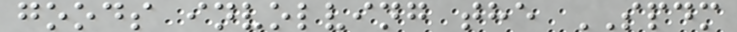goods involving the SPDM
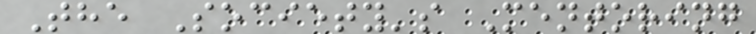The Society's Mentoring
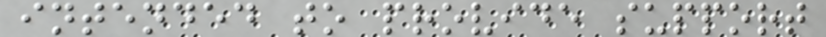intended to provide support
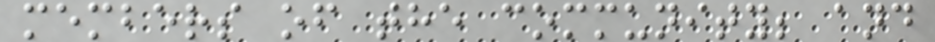members of the community; and
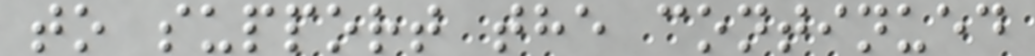to support the continued
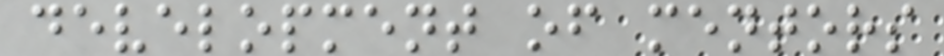development of mentors
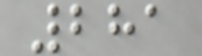281
